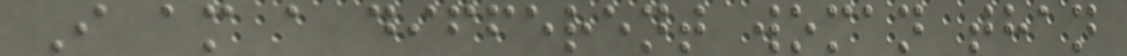I am a different woman than
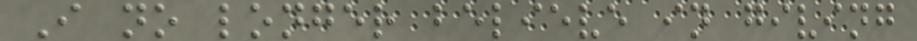I no longer believe in giving
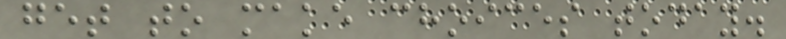get to make choices today.
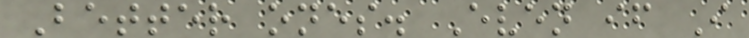Better ones. Even if I
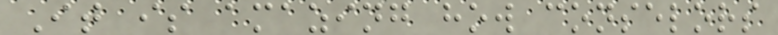It is amazing how conselors
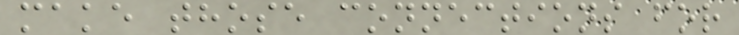make those connections for
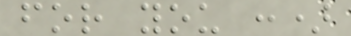for you :)
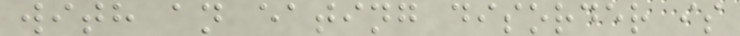with an eating disorder is
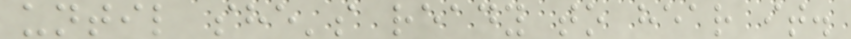until she's ready to hear it.
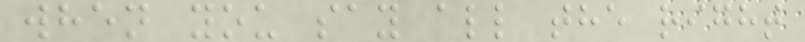when you say all the right
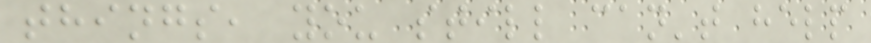things, you still can't help
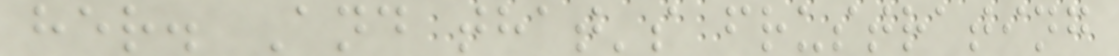her. And that's frustrating
